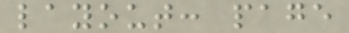layout: page
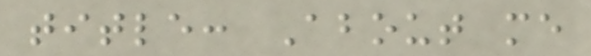title: About me
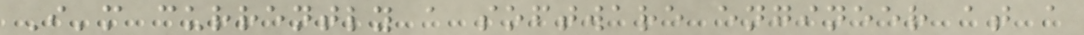I'm currently a software engineer at a
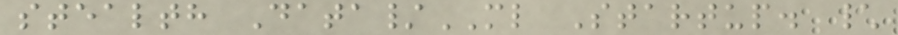stealth Data/ML Startup. \
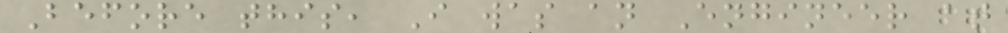Before this, I was an Engineer at
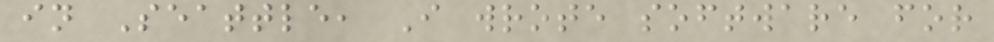in Seattle, I wrote software for
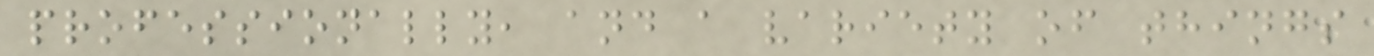professionally, and a variety of things
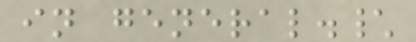in general.\
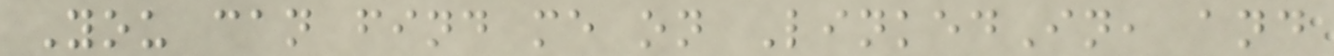You can find me on LinkedIn, and
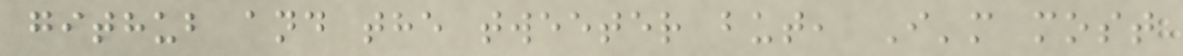github and the tweeter but, I'm most
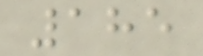185
